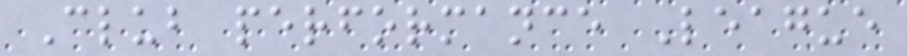Club performance League
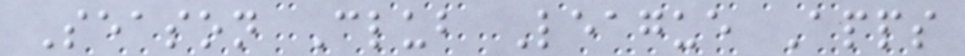Season Club League Apps
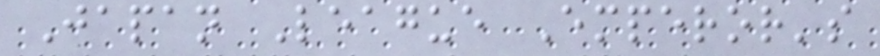Japan League Emperor's
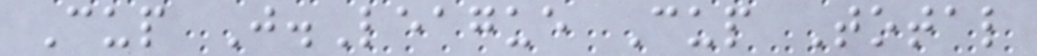Cup J.League Cup Total
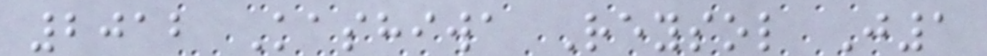2012 Kashiwa Reysol J1
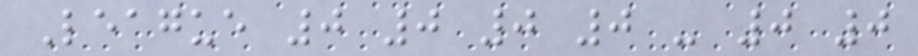League 0 0 0 0 - 0 0
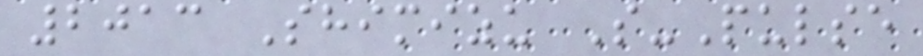2013 Shimizu S-Pulse
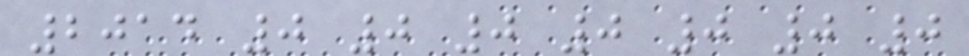2014 0 0 0 0 0 0 0
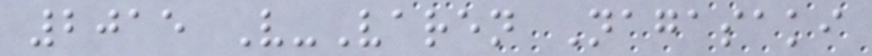2015 V-Varen Nagasaki
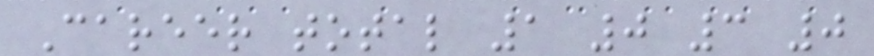Career total 1 0 3 0
